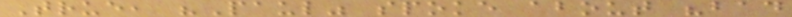True, "Paul" spoke about "bad
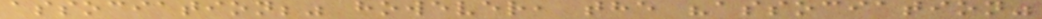association;" however, the "association"
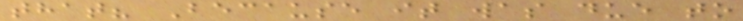that? Because it was due to
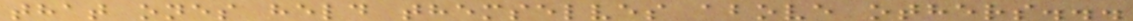that ones held themselves above others...
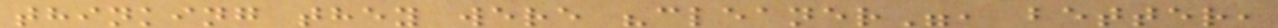thinking they were "cleaner", better,
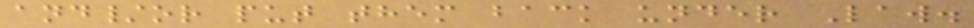and/or put them back under Law.
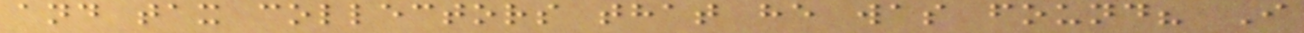and tax collectors that he was found? I
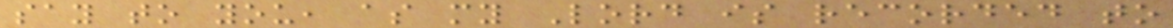say to you, as my Lord is recorded to
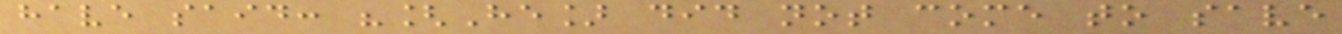have said: "[He] did not come to save
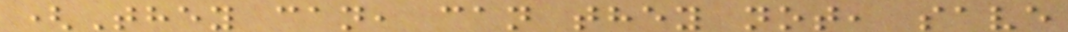(They can, can they not, save
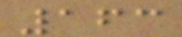163
